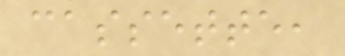cassette,
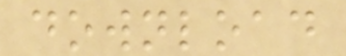download
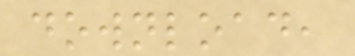download,
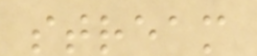stream
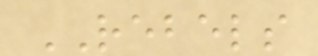REBELS
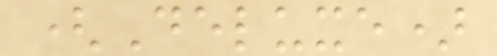(Deluxe)
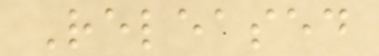Released
